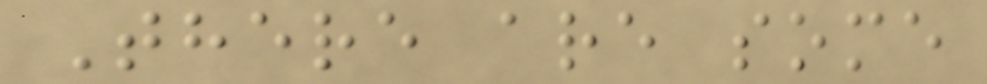There are some
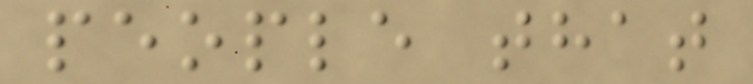people that
